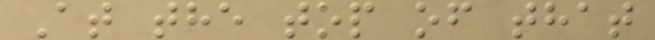At the top of that
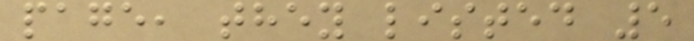page, they listed 5
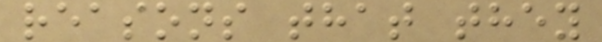reasons that they
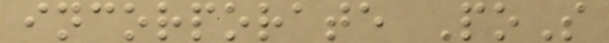incorporate PoS
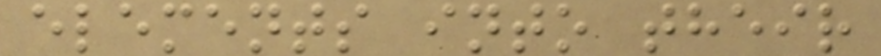elements into their
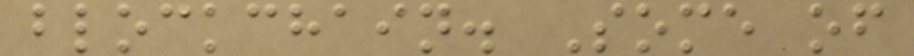blockchain. Some of
